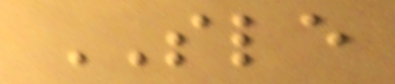SLE
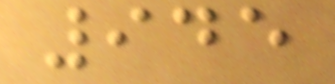945
